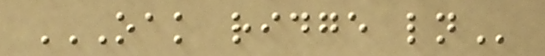OAK RIDGE LN
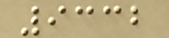9332
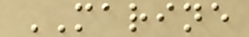MARINE
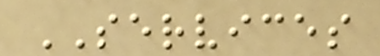SERVICES
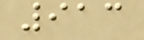913
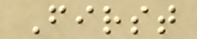First
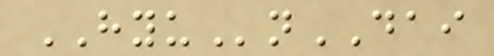HYUnDAI
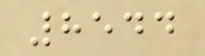8544
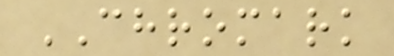CHROMARK
